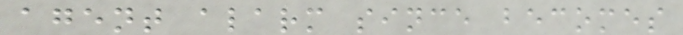agent alarm since becomes
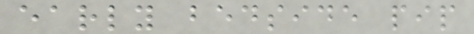early bedside pip
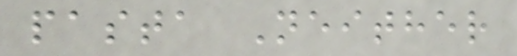pasta Neither
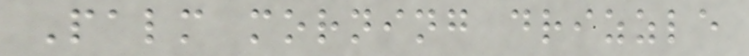Palm morning drizzle
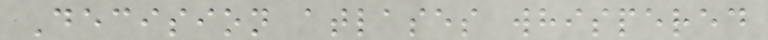Decision atlases whispered
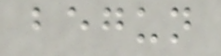begun
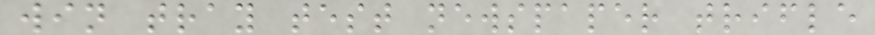win tray test newspaper trifle
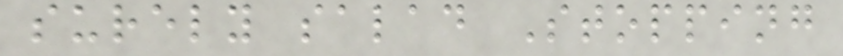surely salad Stopping
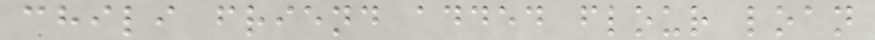chili friend added flour loan
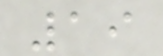19
